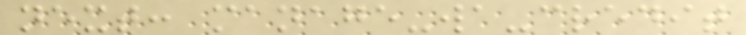next: manage-wa-credit
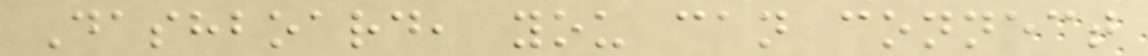Dashboard, you can connect
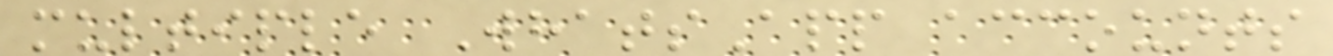multiple WhatsApp accounts
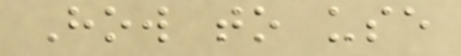How to use
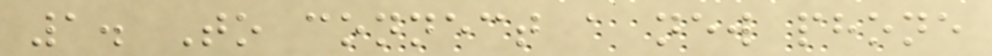1. To connect a new phone
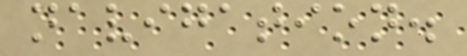navigation.
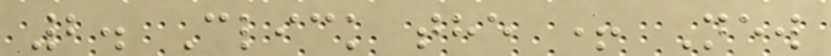2. Click the + New
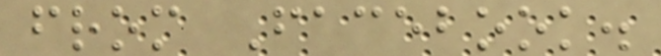from Facebook.
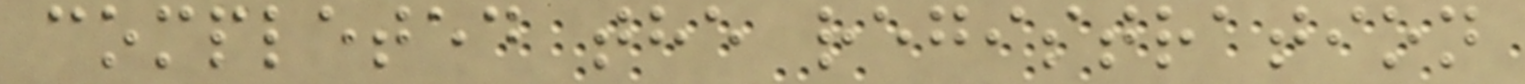completed the registration
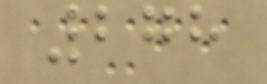278
